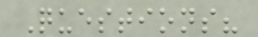Questions?
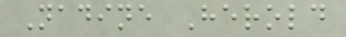Nadine Herold
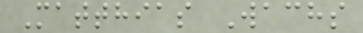Matthias Wachs
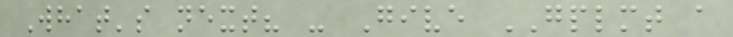What's next? - Give GPLMT a
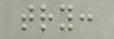try:
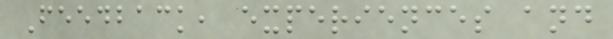Feedback, experiences and
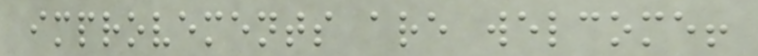improvements are welcome!
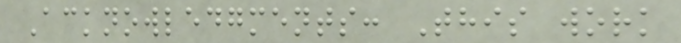Acknowledgments: This work
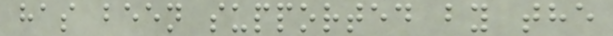has been supported by the
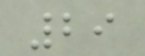29
